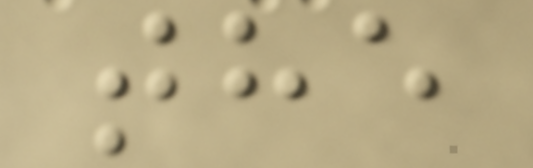the
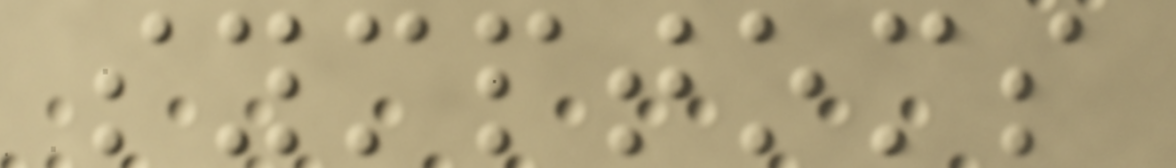symptoms
